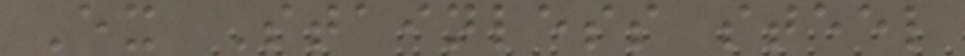Ex Stainless steel
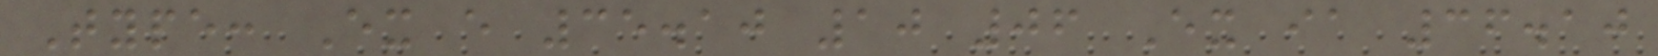Type: Ex e 35.10 10 06 Ex ia 36.10
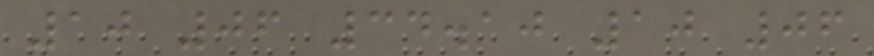10 06 34.10 10 06
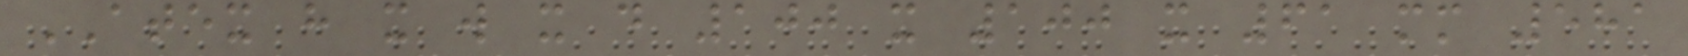ATEX h x w x d 100 x 100 x 61 mm 581
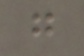g
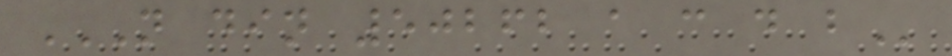N DIN 50262 A C D B
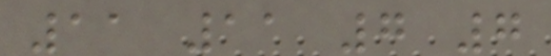11 11 7 7
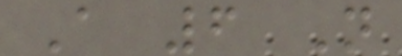A 6 N
